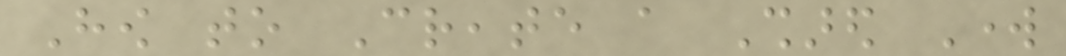How to Create a Shared Work
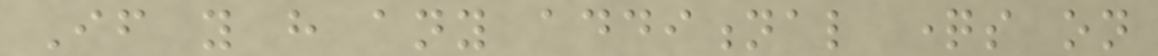If you have any additional questions on
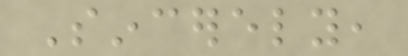Sincerely,
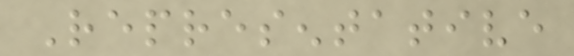Representative
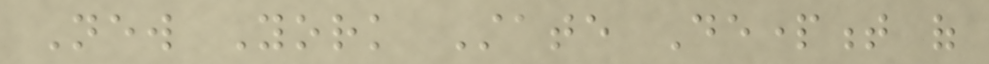New York State Department of
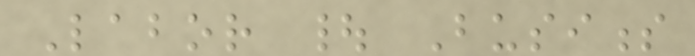Labor | Business
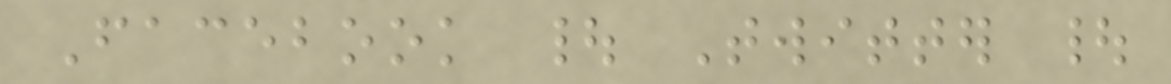Facebook | Twitter |
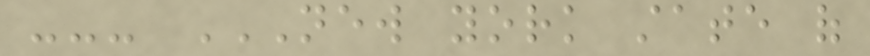--- NEW YORK STATE OF
